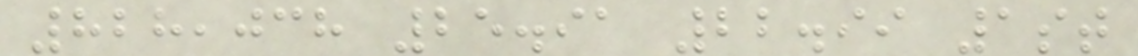828,038 25.91 22.99 1st
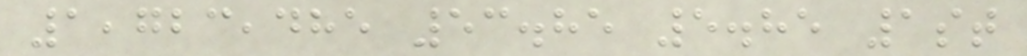1,723,485 53.85 5.85 1st
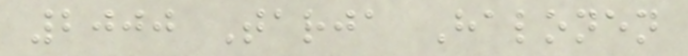2000 Tarja Halonen
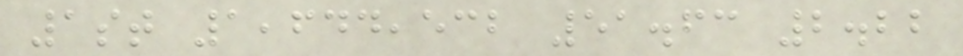1st 1,644,532 51.63 2.22
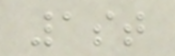1st
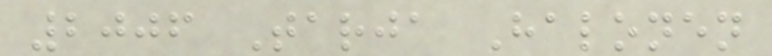2006 Tarja Halonen
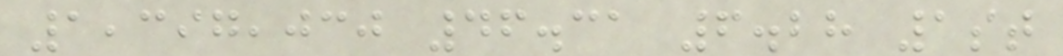1,397,030 46.31 6.28 1st
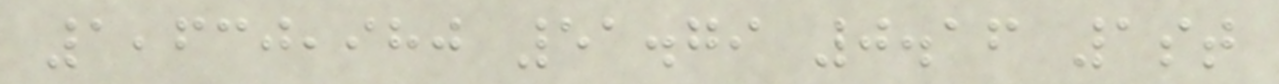1,630,980 51.79 0.16 1st
